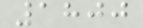1800
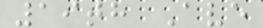19th Ave
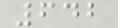642
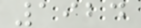1924
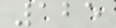125
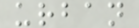urban
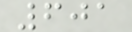601
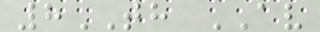8TH AV
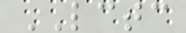LCTC
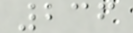236
